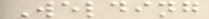Welding
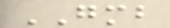GMB
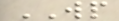WP
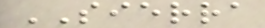SIERRA
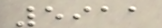5911
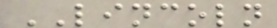LINCOLN
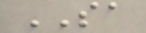SA
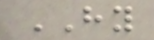HY
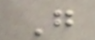G
